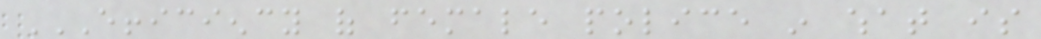EFFICIENCY OF FEMALE POLICE IN WHAT IS
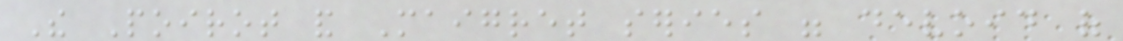The Poirot and Maigret series were devoid of
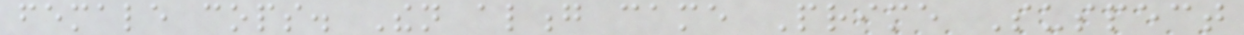female cops. Then along came Prime Suspect
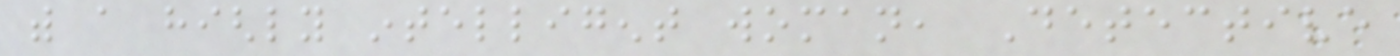with a highly intelligent woman, Detective
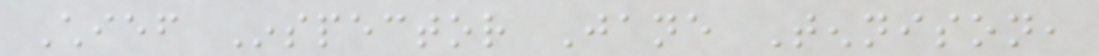Chief Inspector Jane Tennison,
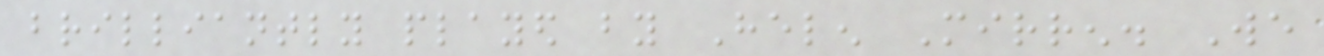brilliantly played by Helen Mirren. We
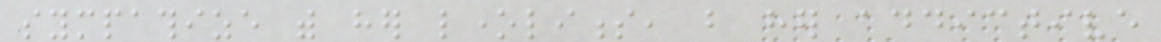sympathize with her loneliness, but her addictive
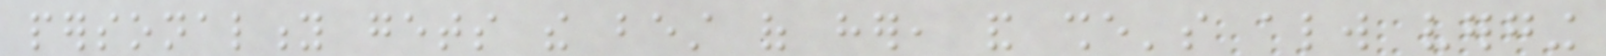personality gets the best of her, and she's always verging
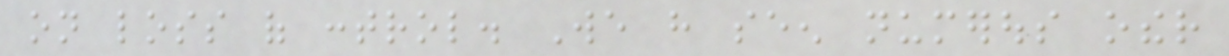on loss of control. We have seen numerous other
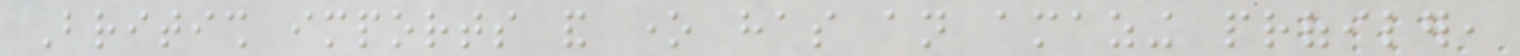British imports and one has an amazing profiler,
